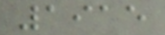1915
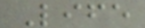Life
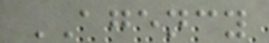AGENCY
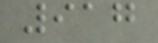917
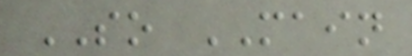SO MAIN
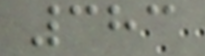383
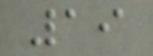19
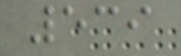539
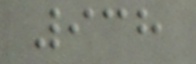938
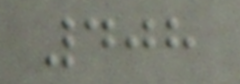408
